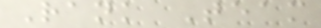Rank Team
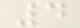4
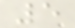5
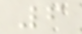6
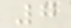7
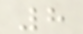8
